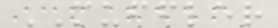MUFFLER
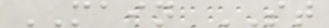MAIN ST
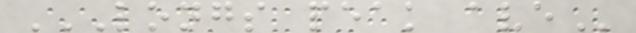LONGS PEAK AVE
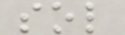sol
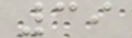39
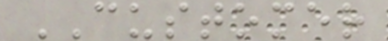CUSTOMER
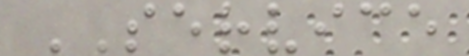SERVICE
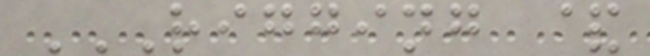RIGGING &
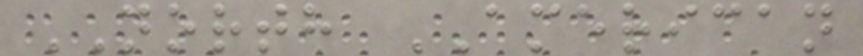NORTH AMERICAN
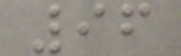96
